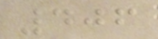406
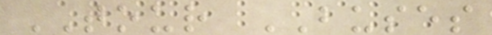TOUR BUSES
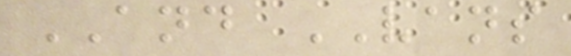AND VANS
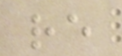re
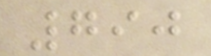790
